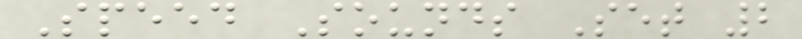Speed Sounds Set 2
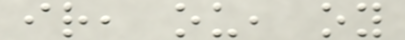ir, ou, oy
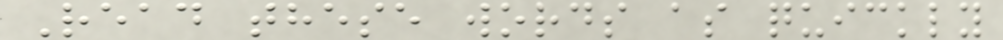Read these words as quickly
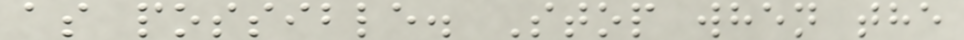as possible. Stop when the
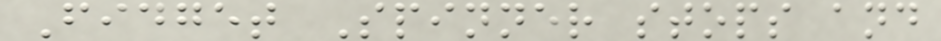Fidget Spinner stops and
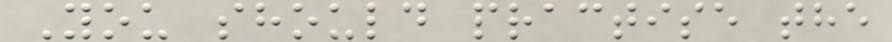You should practise the
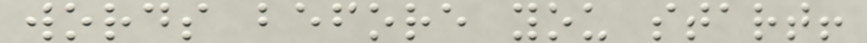words before you start!
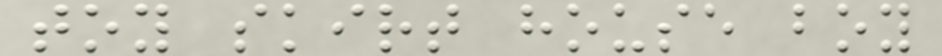toy skirt house boy
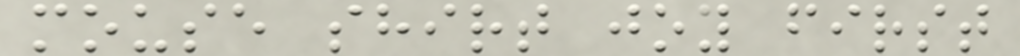mouse shirt joy first
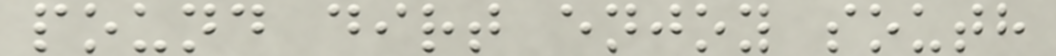pound dirt enjoy south
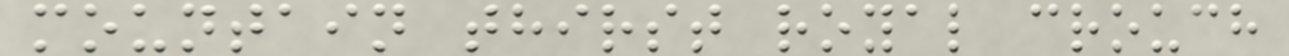mountain thirst royal crouch
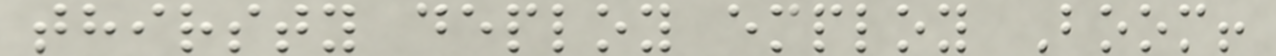thirsty deploy employ Boom!
